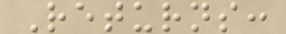Returns:
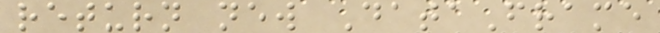return new DataFrame
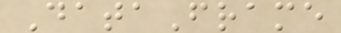DataFrame
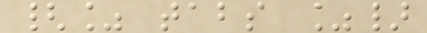{% tabs %}
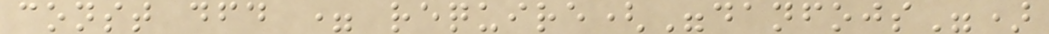const dfd = require("danfojs")
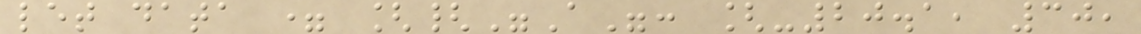let data = [{"A": [-20.1, 30,
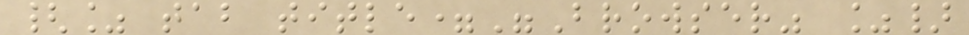{% tab title="Browser" %}
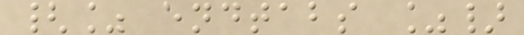{% endtabs %}
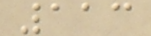113
